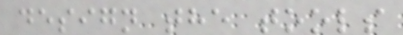design the tools
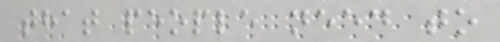that people need to
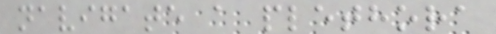navigate a plethora
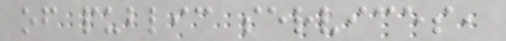of public services,
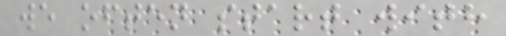we often start with
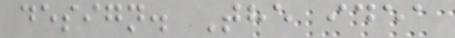design. The idea
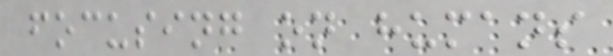focusing on humans
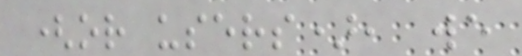(or users), we
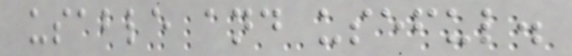usable and useful.
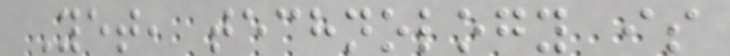Yet, technology is
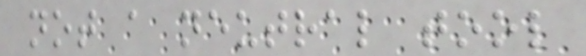not a neutral tool
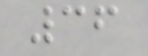36
